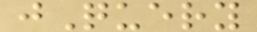jQuery
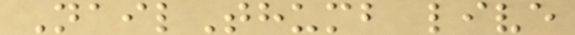NailThumb live
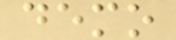demo
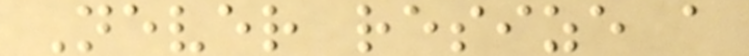Never resize a
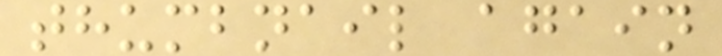thumbnail again
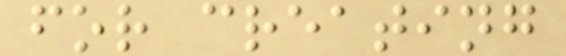for creating
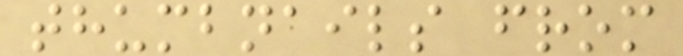thumbnails from
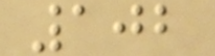102
